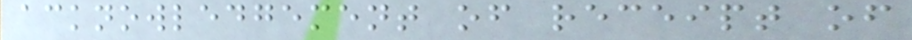acknowledgement of receipt of
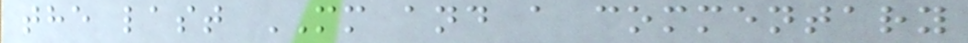the last MM and a commentary
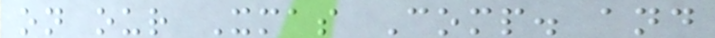on our Xmas Comp. and
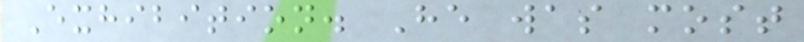Exhibition. He was most
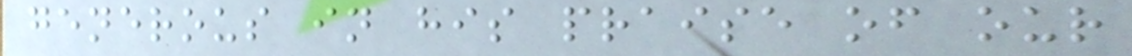generous in his praise of our
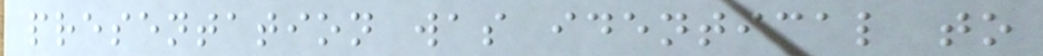presentation was identical to
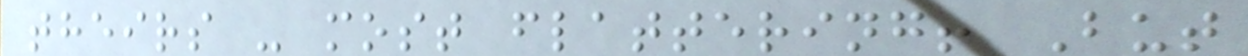theirs - most flattering! But
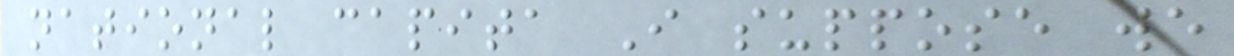national capita I suppose we
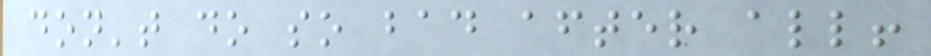don't do so bad after all!
